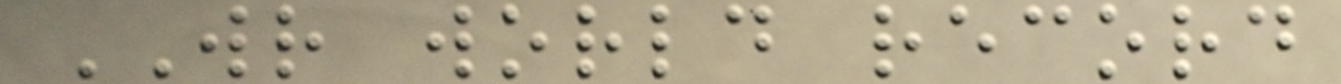WR world record
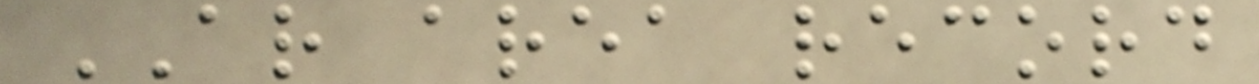AR area record
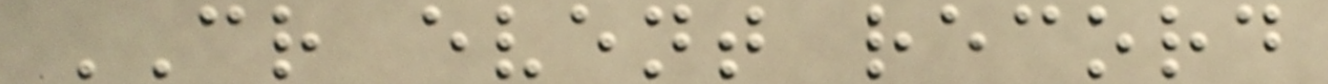CR event record
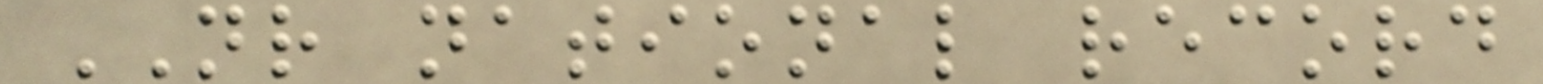NR national record
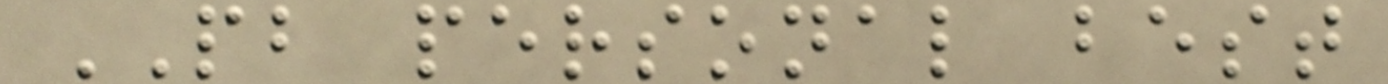PB personal best
